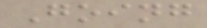Going
